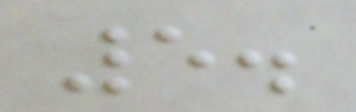5.
